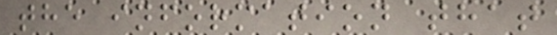the information that
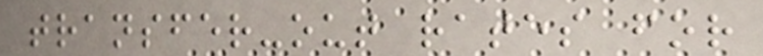transfer-out rates for
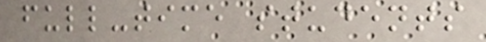full-time students
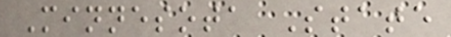Minnesota State
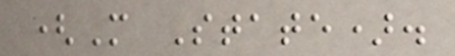(M State).
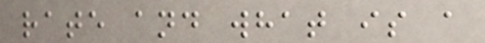rate and what is a
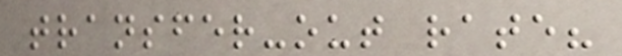transfer-out rate?
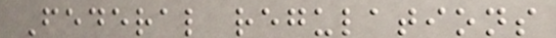Federal regulations
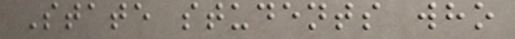State students who
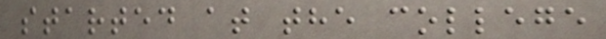started at the college
